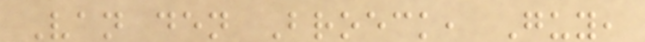Van den Broeck, Guy,
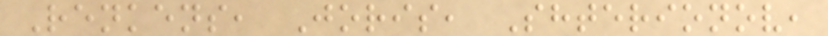Renkens, Joris, Shterionov,
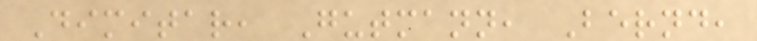Dimitar, Gutmann, Bernd,
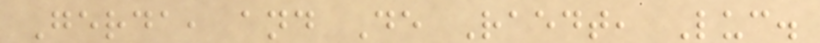Gerda, and De Raedt, Luc.
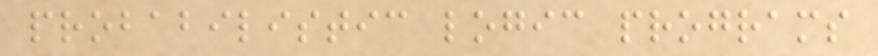probabilistic logic programs
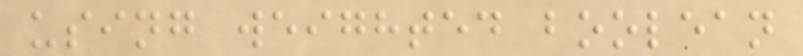using weighted boolean
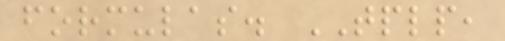formulas. TPLP,
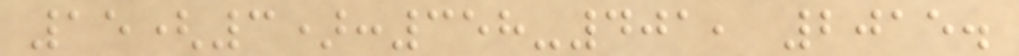15(3):358-401, 2015.
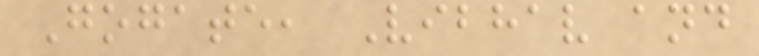Gogate, Vibhav and
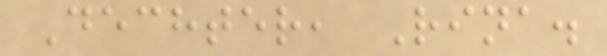Dechter, Rina.
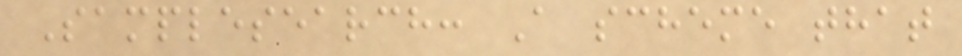Samplesearch: A scheme that
